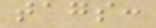tags:
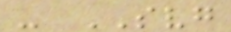- SVG
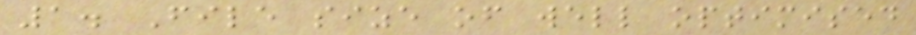1. File size of well optimised
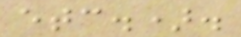etc.).
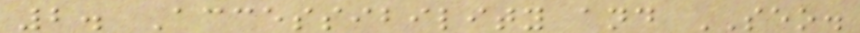2. Accessibility and SEO.
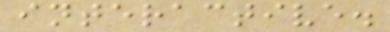interactive.
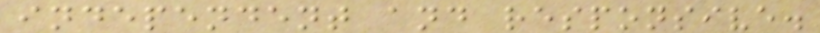independent and responsive.
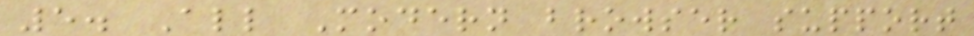5. All Modern browser support
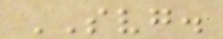SVG.
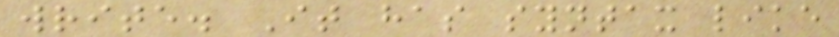write. It has syntax like
